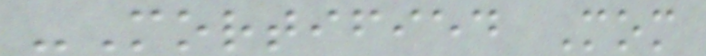-Mortified Mom
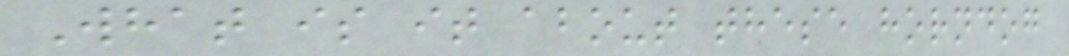What is it about these horndog
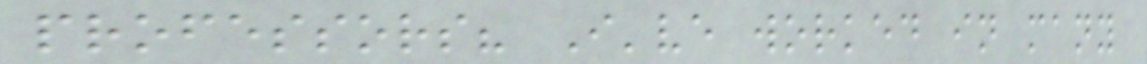professors? I've worked in many
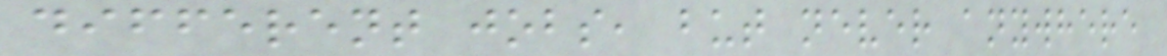different jobs, but never anywhere
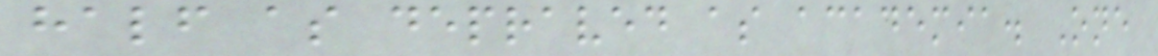half as depraved as academia. One
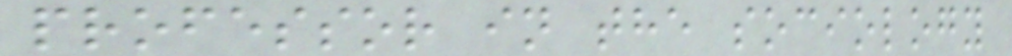professor in the sociology
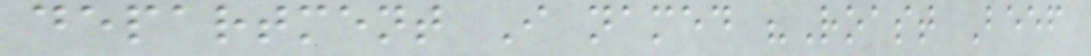department I named "Roast Beef
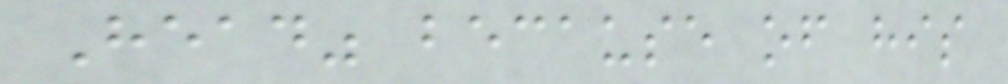Head" because of his
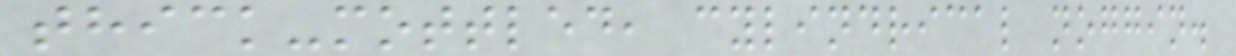thick-mottled, cylindrical noggin.
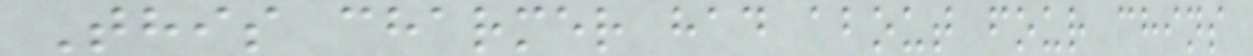This charmer had about four chins
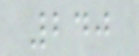240
